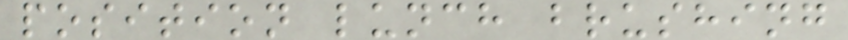position lunch brushing
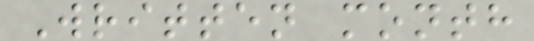Written month
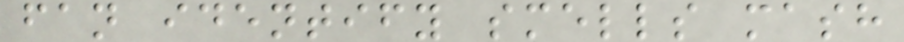fan identify smells mash
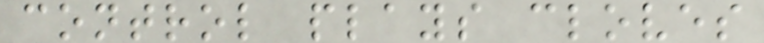control plays cloves
